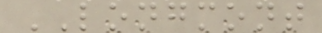LONGMONT
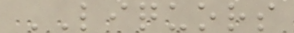LIQUORS
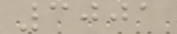3001
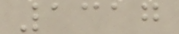1317
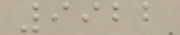9922
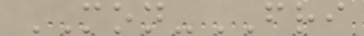MON-FRI
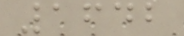1642
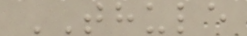THULE
